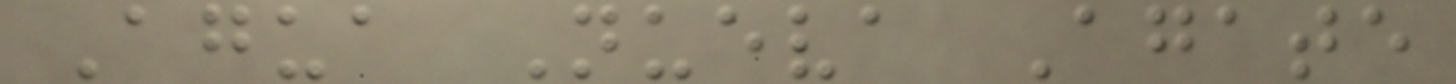Agua Nueva Agate
